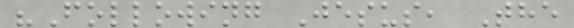"Following Jesus, The
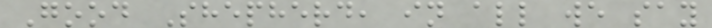Good Shepherd, in all we say
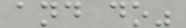and do"
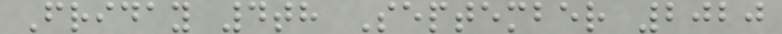Friday 4th September 2020
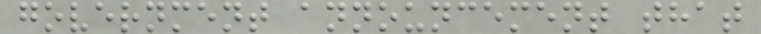government announcement that
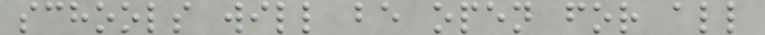schools will be open for all
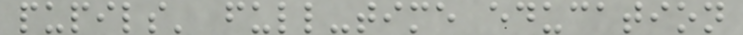pupils' full-time education
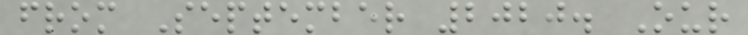from September 2020. Our
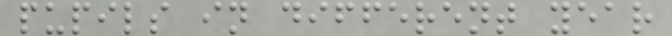pupils in different year
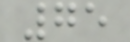75
